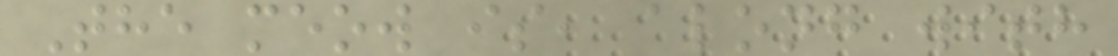The meow is, along with
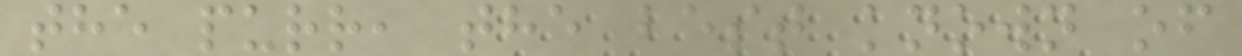the purr, the best known of
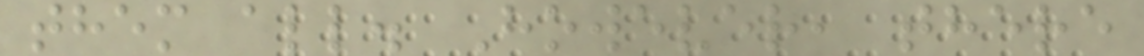them all. However, there
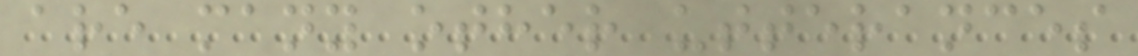are many other utterances
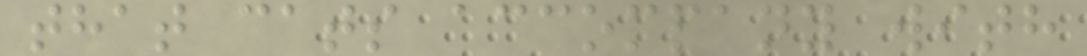that cats accompany with
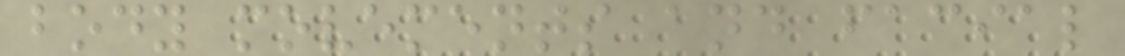body movements and facial
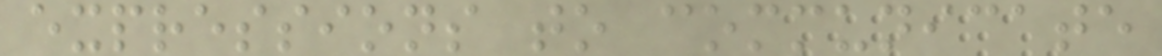expressions to communicate
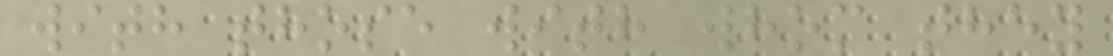with those with whom they
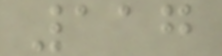117
